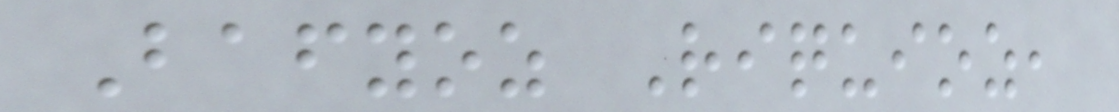Bafyoz Riquioz,
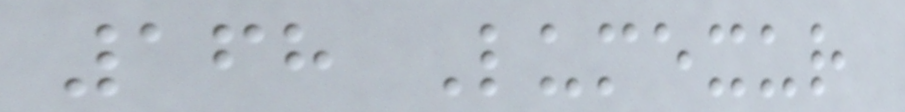168 Lumexur
